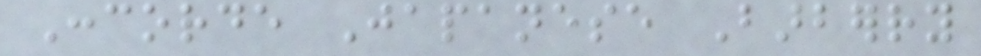Concorde Japanese Barberry
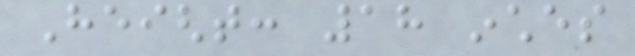Height: 18 inches
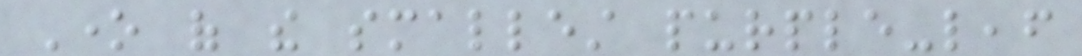One of the smallest purple-leaf
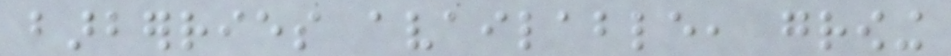barberries available, growing
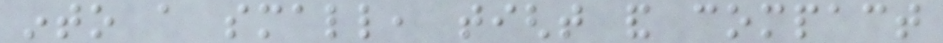into a small, tight and compact
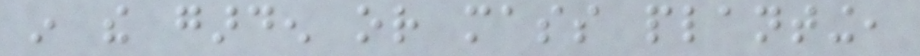in the garden or mass planting,
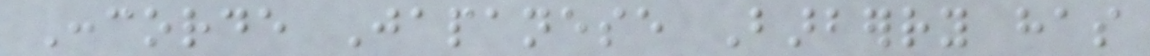Concorde Japanese Barberry has
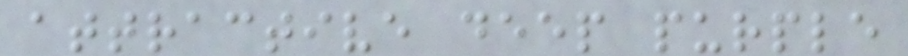attractive deep purple
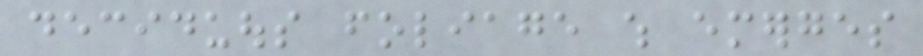deciduous foliage which emerges
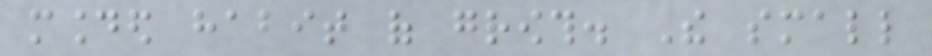mounded habit of growth. The small
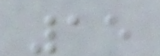15
